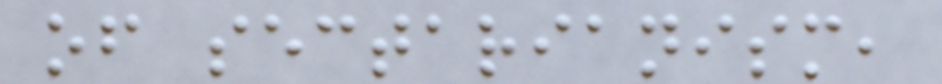of sectarianism,
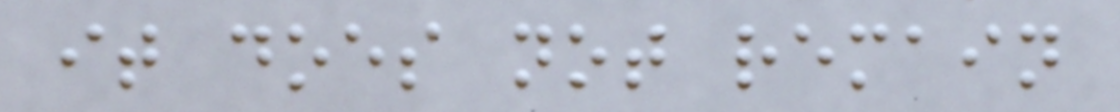it does not remain
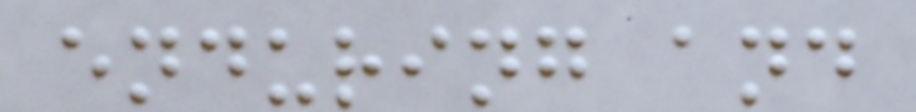enduring and
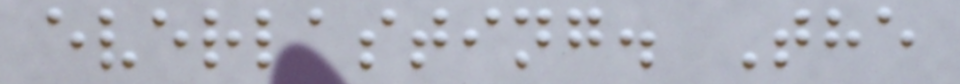everlasting. The
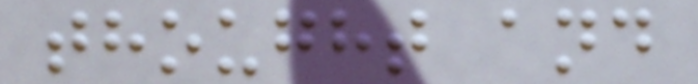thought and
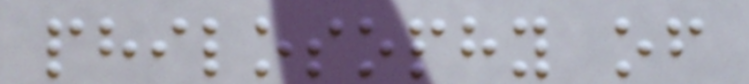philosophy of
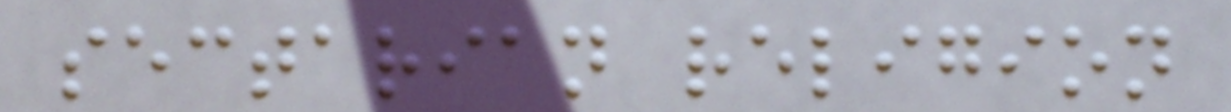sectarian religion
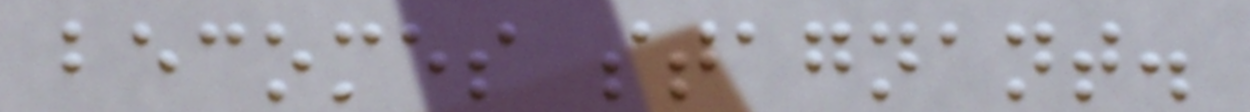becomes stagnant.
